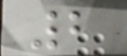2
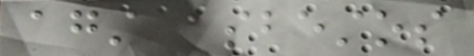against asbestos
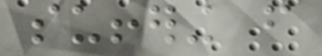suffering from
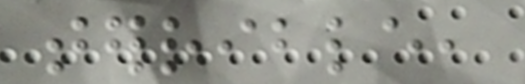terrible,
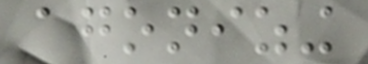agonizing
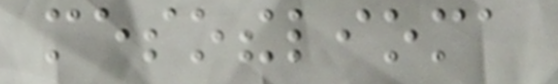mesothelioma
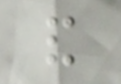and
